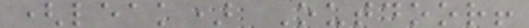(leak) Outdoor!
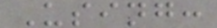Using:
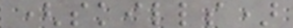(skills)
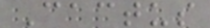Cactus
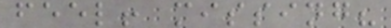feel! missing?
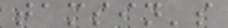tamsin's
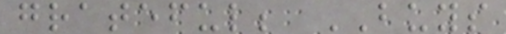grateful; BUYS
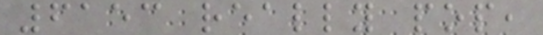6153 really pop,
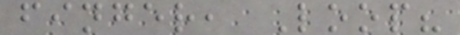finger, Loop?
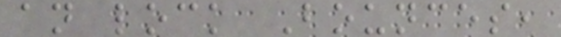an lock Bounces,
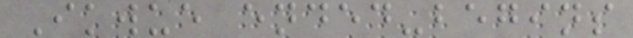Ikwue ended-begins
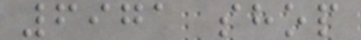6971 shop
